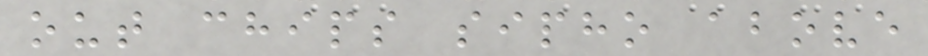out chips sipho above
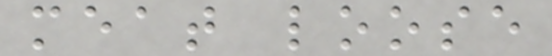meat loose
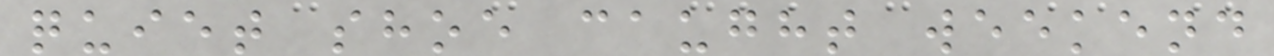quiet shoe caught weekend
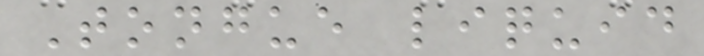Tongue liquid
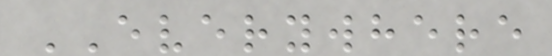EVERYWHERE
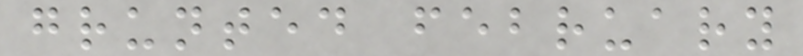grunted february
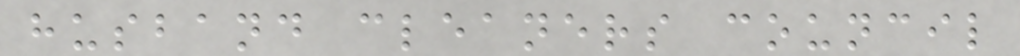husband cleaners council
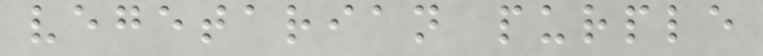vegetarian purple
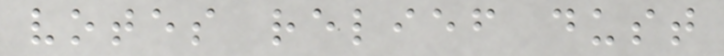votes relief dust
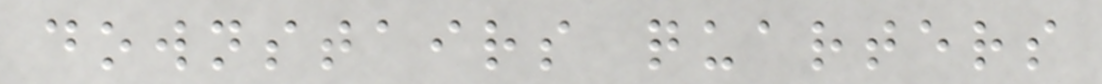downstairs quarters
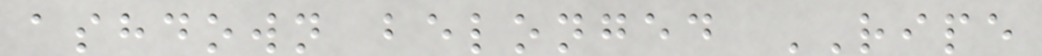ashdown belonged RIPE
